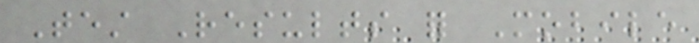Test Results for Mobile
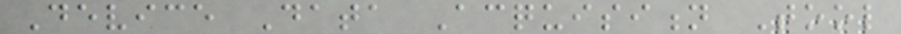Device Data Acquisition Tool
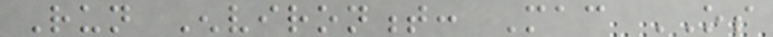Run Environment: Mac OS
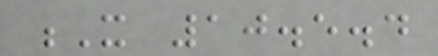X 10.5.4
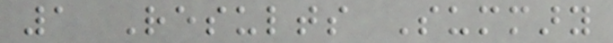1 Results Summary
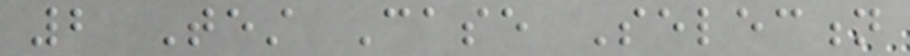2 Test Case Selection
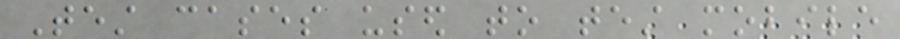Test cases used to test mobile
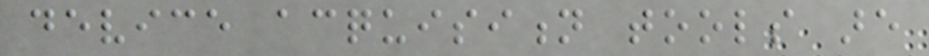device acquisition tools are
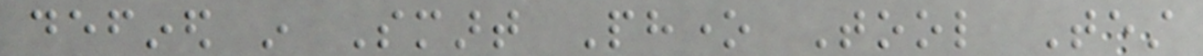defined in Smart Phone Tool Test
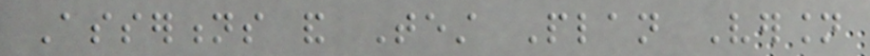Assertions and Test Plan Version
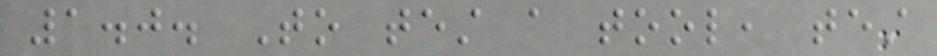1.0. To test a tool, test
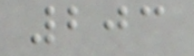203
